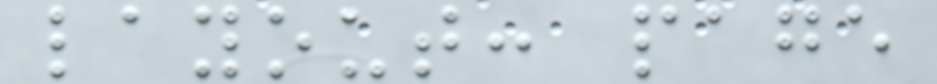layout: page
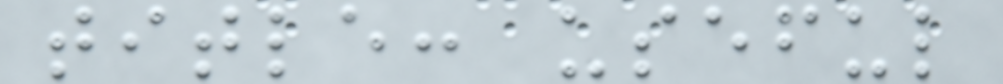title: useful
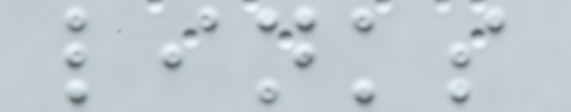links
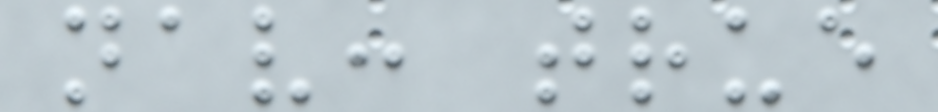nav: true
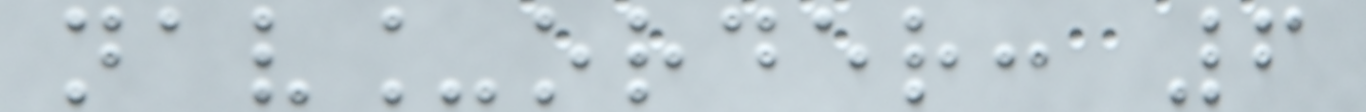nav_order: 6
